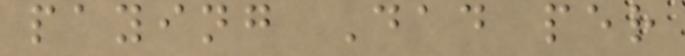paying Dad per
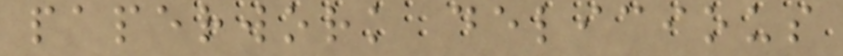paperwork delicious
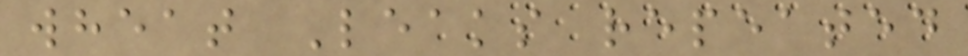wheat Leaks repeated
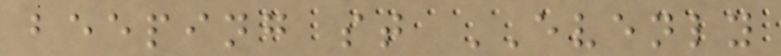beeping st EVENLY
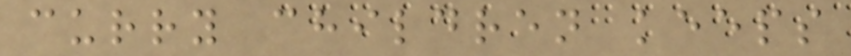curry children keeps
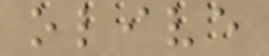olive
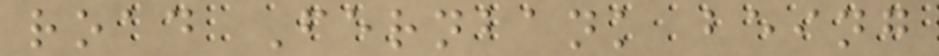road Fernbank being
